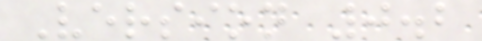Version 0.2
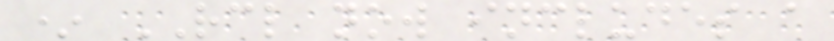* RCL now includes a
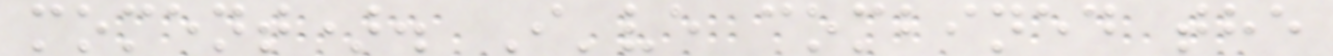moment). I've combined the
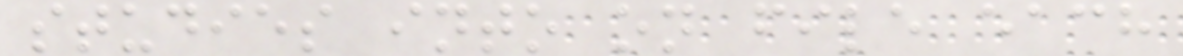studies into on file each
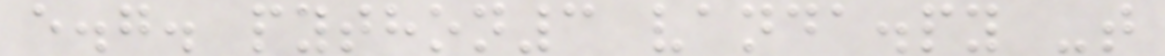e.g. python3 vanda.py -t
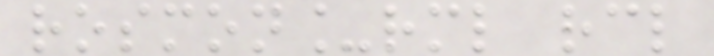rosmon_rml rcl
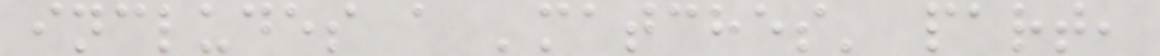includes a 'matches' part,
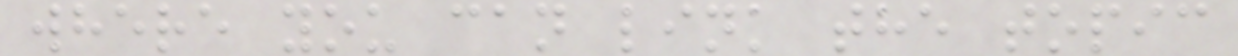where you can link the topic
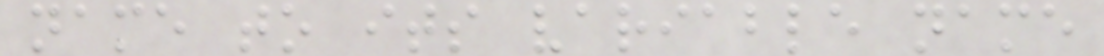name to its variable name
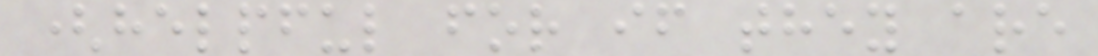(helpful for if they are
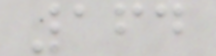164
